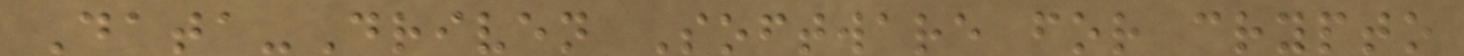Data-Driven Software for crypto
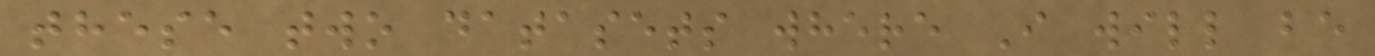these two datasets where I will be
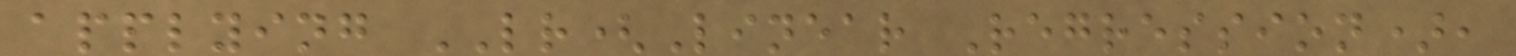applying LR(Linear Regression),
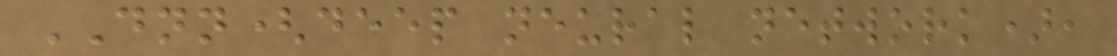DNN(deep neural network),
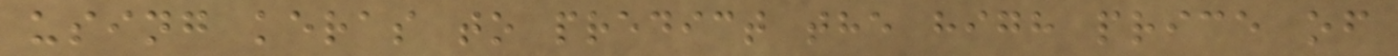using keras to predict the high price of
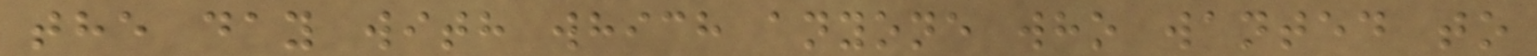the day with which anyone who wanted to
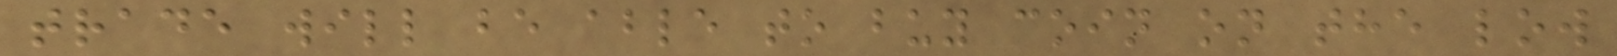trade will be able to buy coin on the low
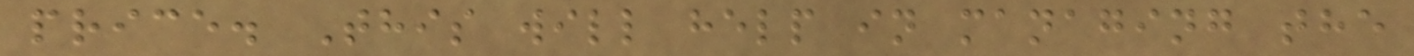price. This will help in managing the
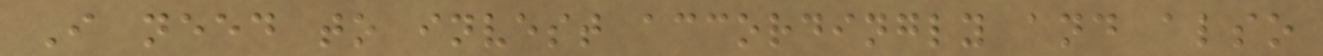I need to invest accordingly and also
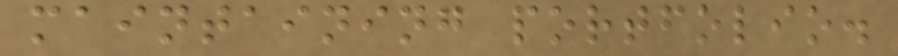maintaining portfolio.
